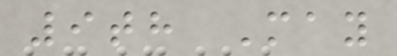9th May
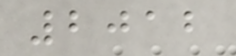2012
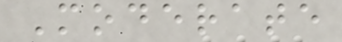Moderate
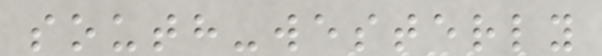south-westerly
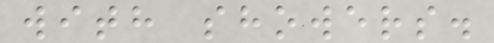with showers.
